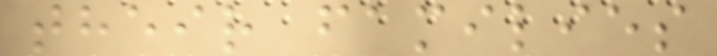their families
